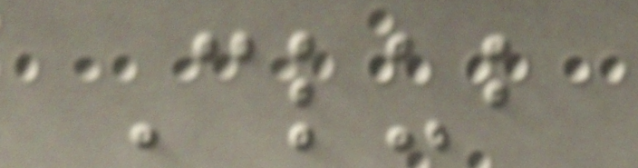Club
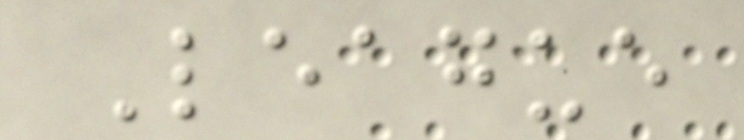League
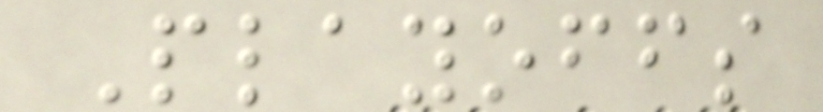Playoffs
